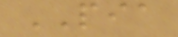PIA
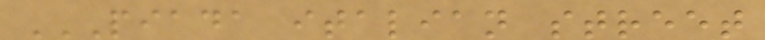PIADA ITALIAN STREET
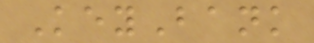KeyBank
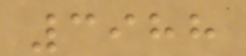3988
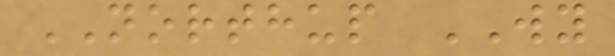NORTHUP WY
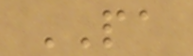PA
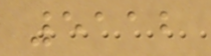5112
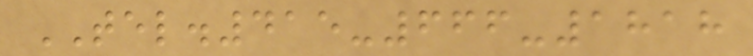TEL.415-666-1818
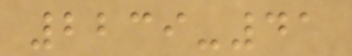2239-41
